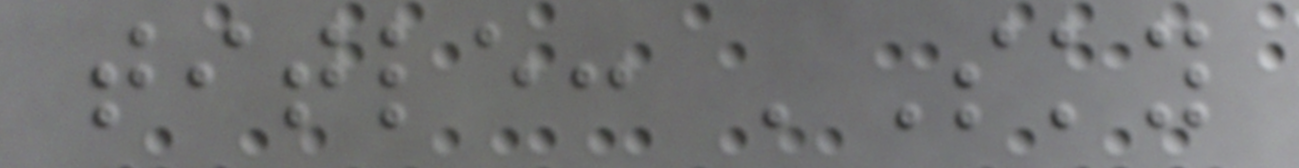title: 'Sky
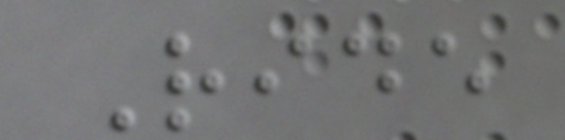Ride
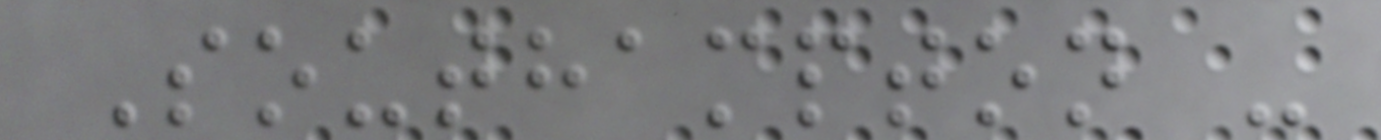Southampton -
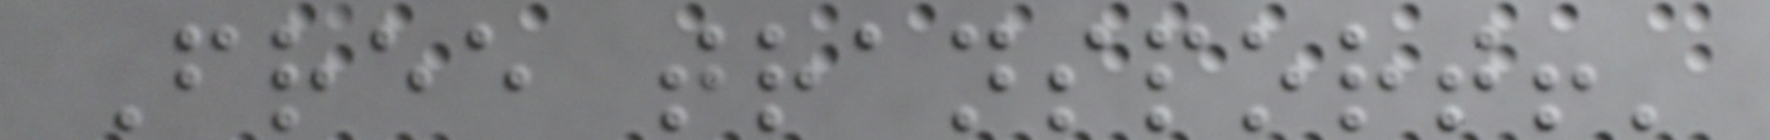Free transport!'
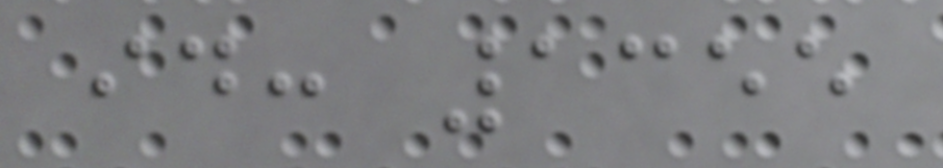id: 1355
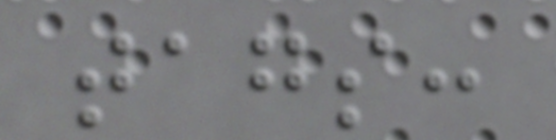tags:
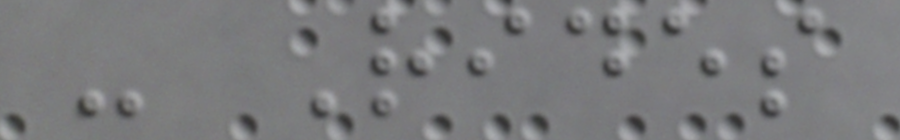- Rides
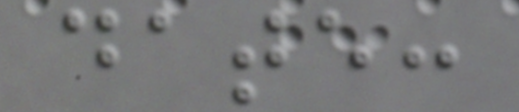date:
